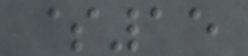$15
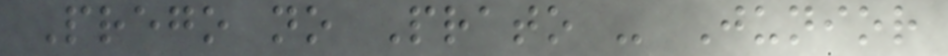Prego no Prato - Junior
